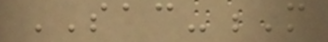SAC-M
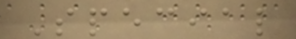Special
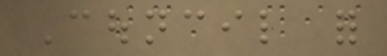Council for
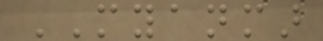MYANMAR
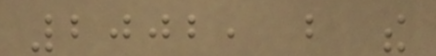2002, but the
